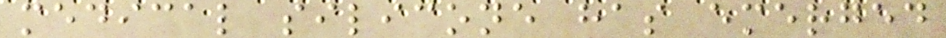medical silicone has emerged
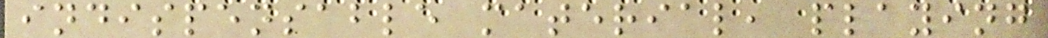indispensable material, playing
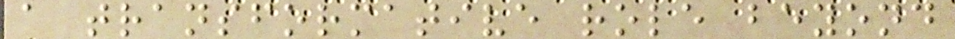a transformative role beyond
